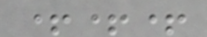+++
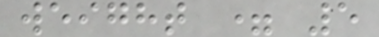weight = 5
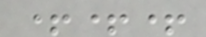+++
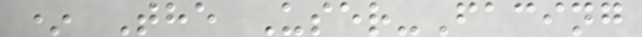* The User-Facing
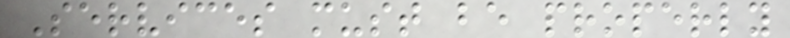Services must be properly
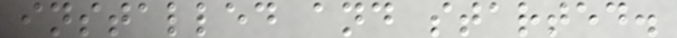installed and started.
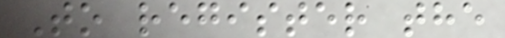To register the
